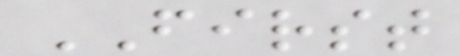FIRST
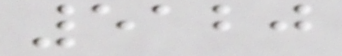5120
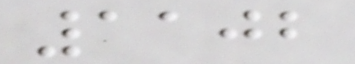1102
